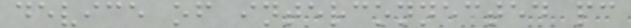device of interconnected pc
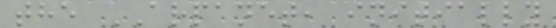the ARPANET, initially
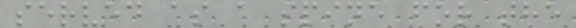served as a spine for the
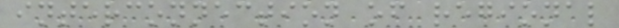interconnection of regional
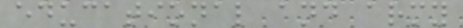educational and army
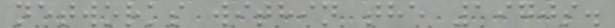networks within the 1970s.
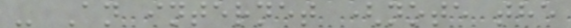- An internet (note the
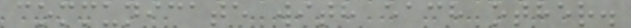communicate with each other.
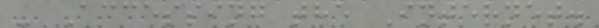- Accessing the Internet.
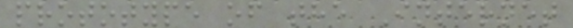prototype of the Internet
